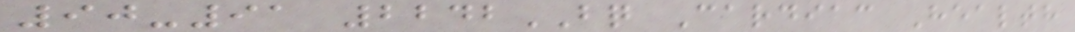90-91 2242BQ Cardiac Health
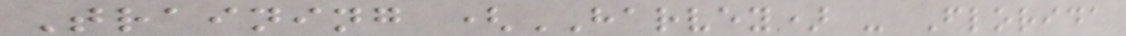Training (HARVEY) - Florida
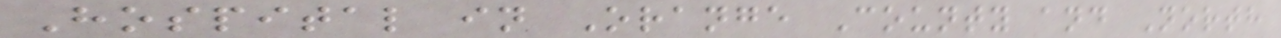Hospital in Orange County and North
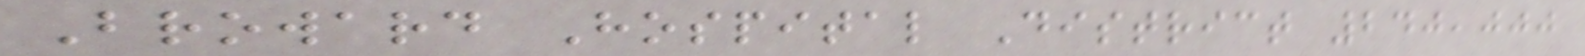Broward Hospital District 240,000
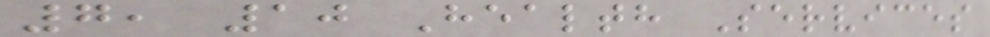7, 10 Health Services
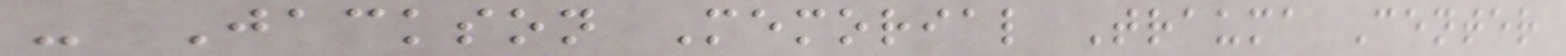- Jackson Memorial Trauma Center
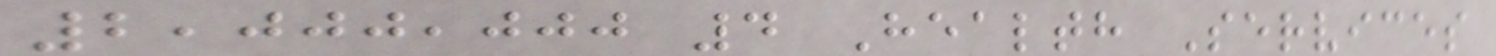2,000,000 4 Health Services
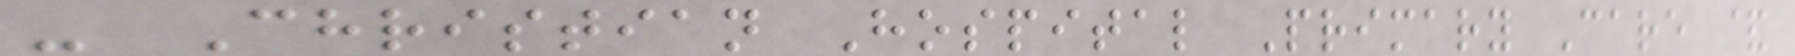- Christian Hospital Primary Care &
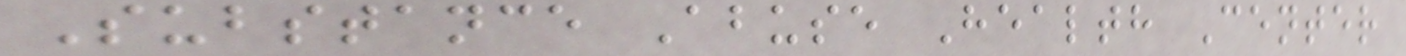Substance Abuse Health Center
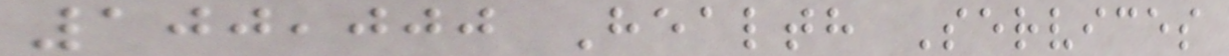100,000 Health Services
